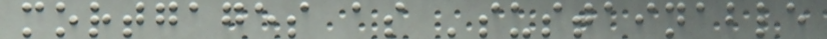mortgages as 'sustainable
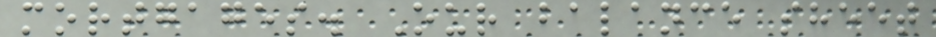mortgages. Our balance sheet
